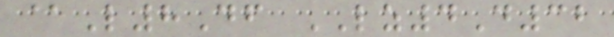@L8Df LZ4D32
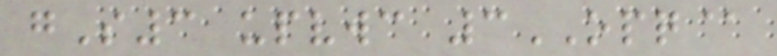gS3 upvwc 3OPQ@
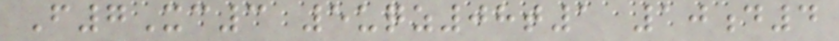F7Xc3 5uqz08t1 10d4
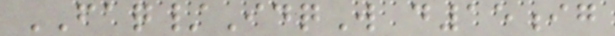FAQ/IdqW d15ig
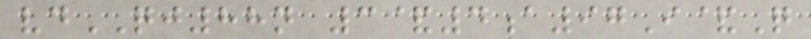vdQJ88n 3&4a97I&Q
